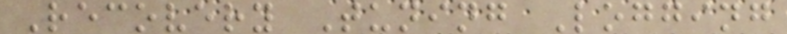Recovery Tuning Logging
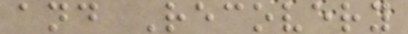and Recovery
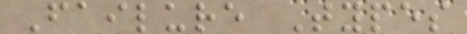Failure Types
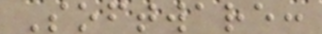Software:
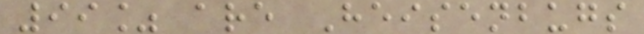99% are Heisenbugs
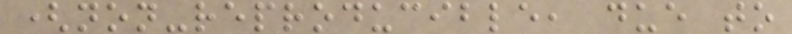(non-reproducible, due to
